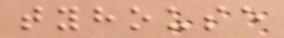tyhouse
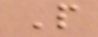P
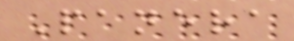Panera
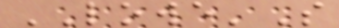LOWE'S
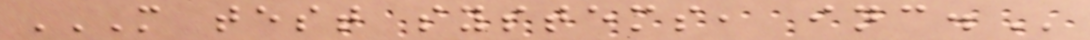M TEST SYSTEMS, INC.
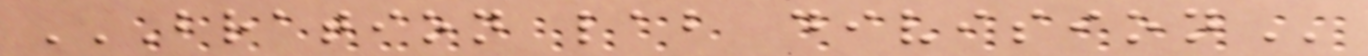BRATION LAB DIVISION
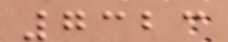7323
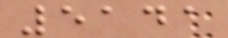5141
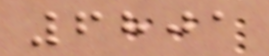6801
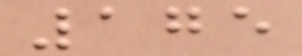175
